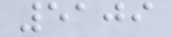5109
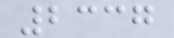2337
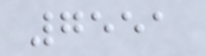7551
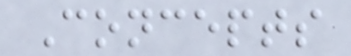Concepts
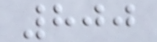800
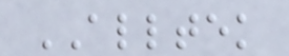ALLTEK
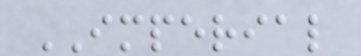IMPERIAL
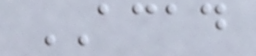ACAD
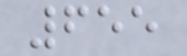655
